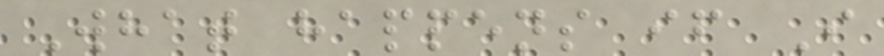What happens if I
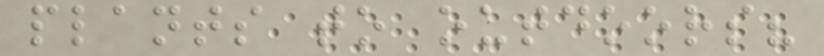plants to outdoors?
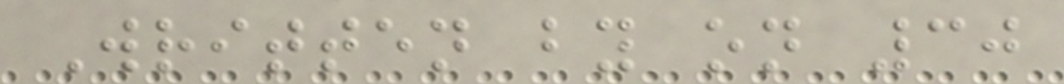Written by on 30
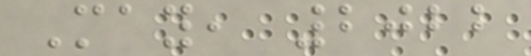May, 2022
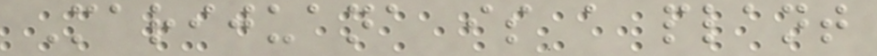Marijuana is a plant
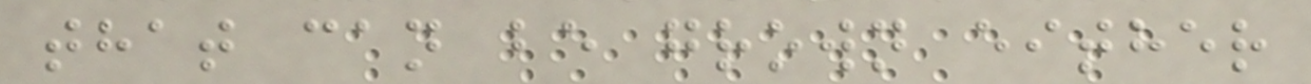that can be grown either
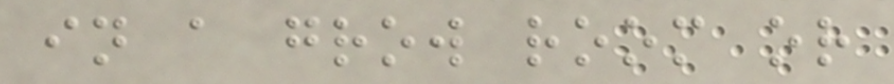in a grow room or
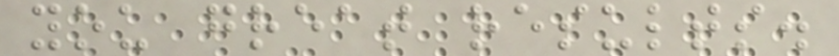you great results.
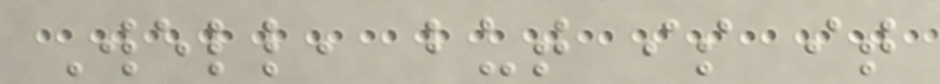Well, but is it
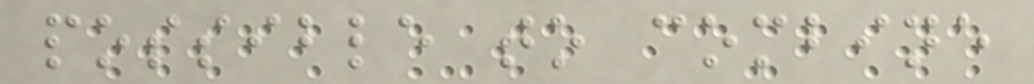possible to combine
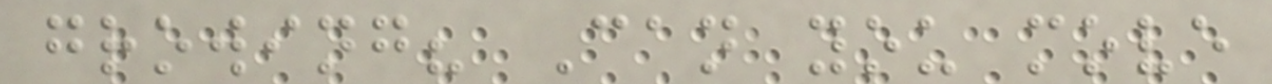growing? Can you move
